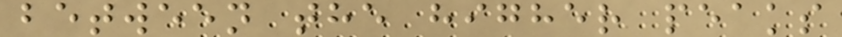between the higher peaks
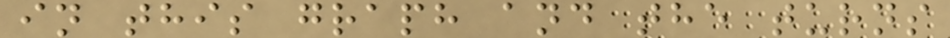in this graph and the turns
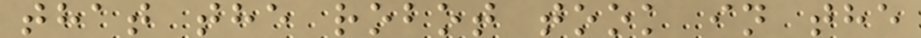that the robot took in the
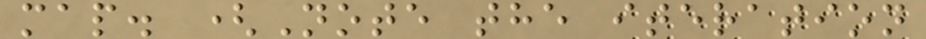map. (Note the iteration
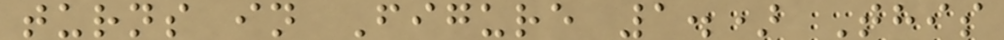turns in Figure 1.) This
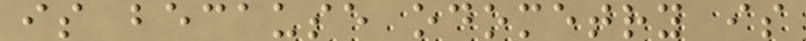is because odometry is
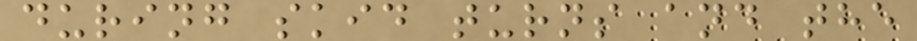during skid turns and the
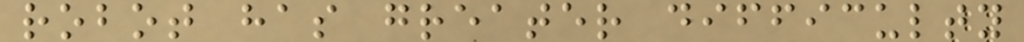robot has greater difficulty
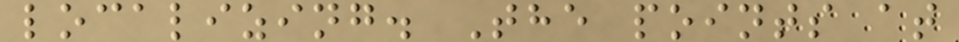localizing. The points at
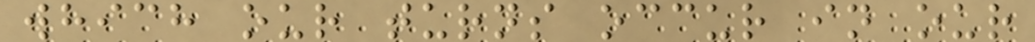which our turns occur in our
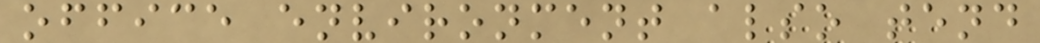office environment also tend
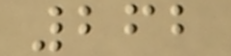262
